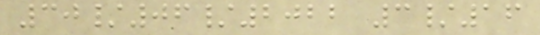30/06/2022 3/16
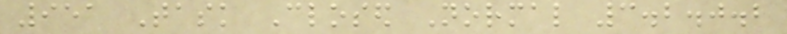951 Task Closed Normal 3.2.0.2
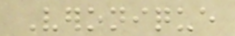Veronique
